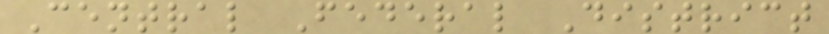Central Federal District
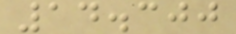14.300
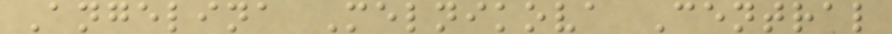Angelina Melnikova Central
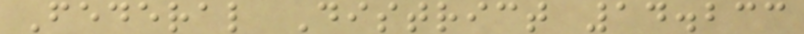Federal District 14.233
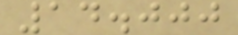14.000
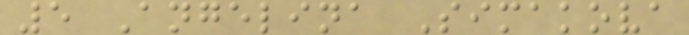5 Angelina Simakova
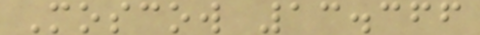Moscow 13.366
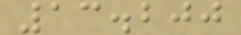13.200
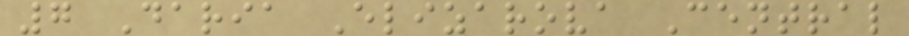7 Daria Elizarova Central
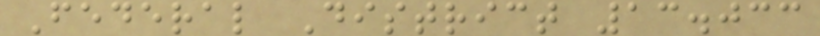Federal District 13.033
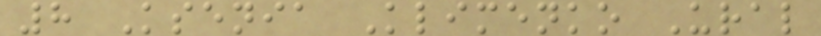8 Ksenia Klimenko Ural
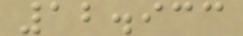12.933
